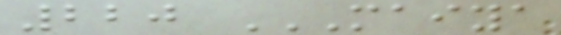220 MAIYA
